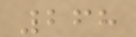268
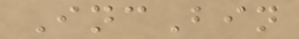IncBin
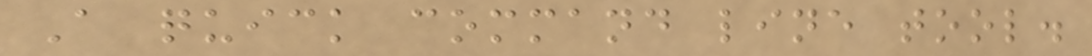A quick command line tool.
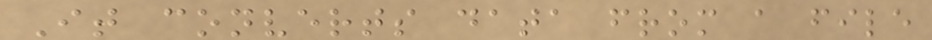It converts data from a file
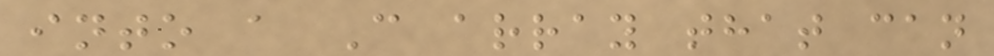into a C array that can
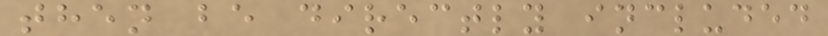then be directly included
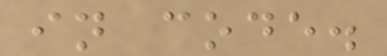in code.
